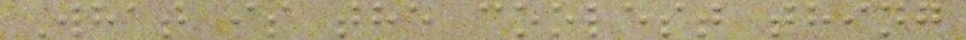What is the coolest thing
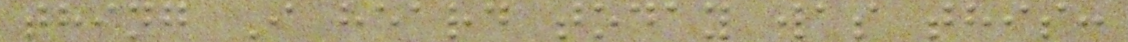thing I heard today was this:
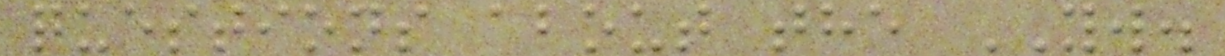questions about the YW.
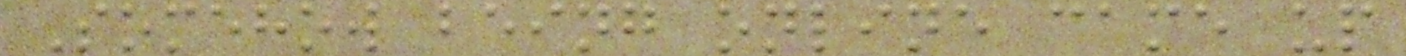Somehow being online came up
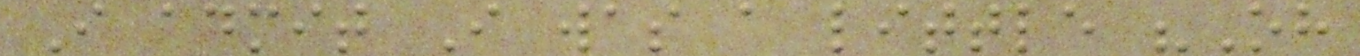I admit I was a little "Oh
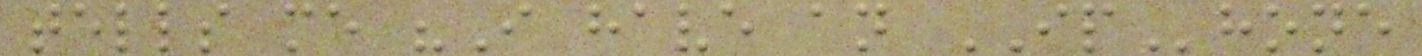tells me "I have an IPhone
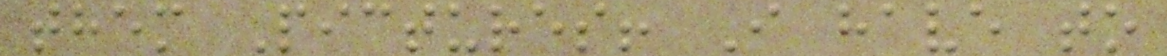them Pictures! I have to
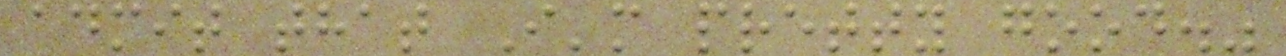admit that I'm pretty good."
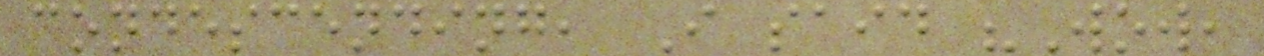condescending, I said "Wow,
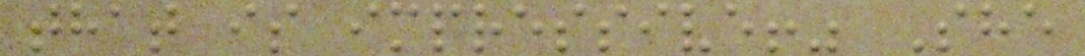that is impressive!" She
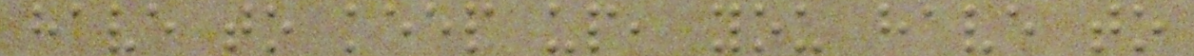have to keep up, you have to
